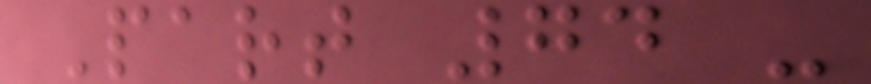Part 74 -
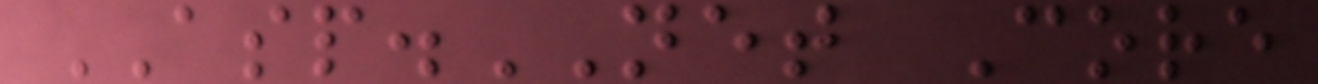ASP.NET Core
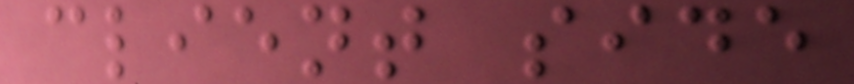client side
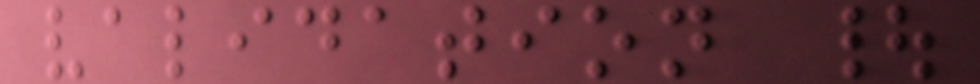validation |
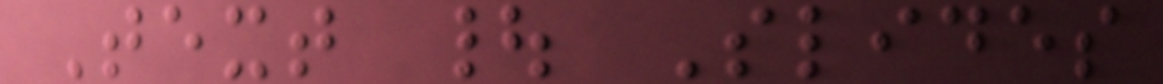Text | Slides
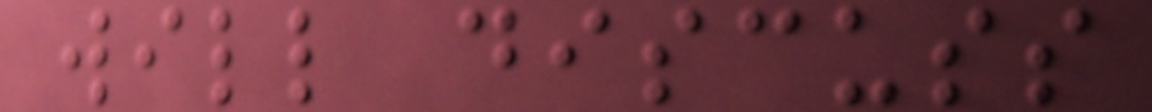will discuss
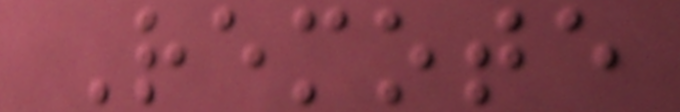Remote
